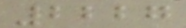2227
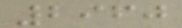2960
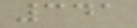341
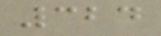324
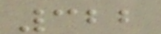322
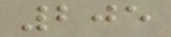205
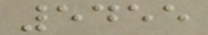5455
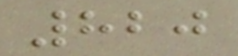820
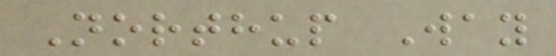Northup Way
